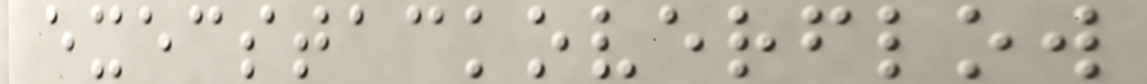execstackoverflow
